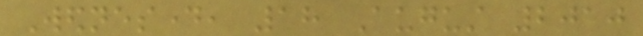Wednesday, 18 August 2010
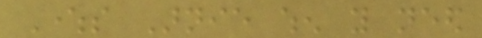Wheres Arnie when you need
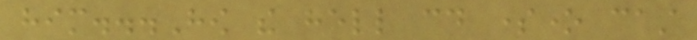him...How the hell could someone cast
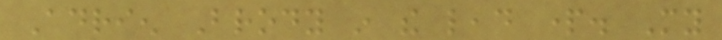Adrien Brody in the lead part. My
